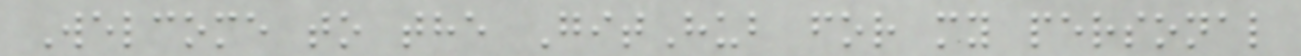Welcome to the GitHub for my personal
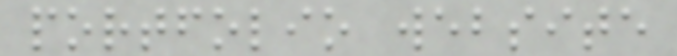portfolio website
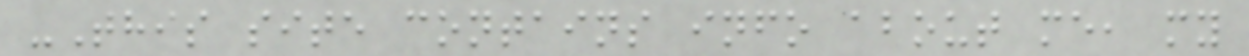-This site contains info about me, my
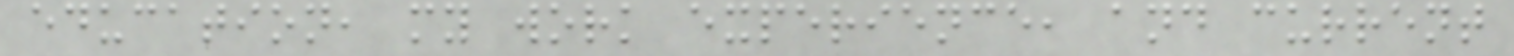education, my work experience, and current
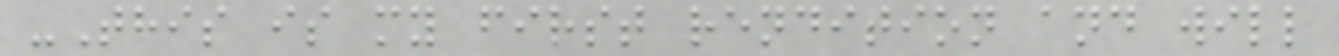-This is my first rendition and will
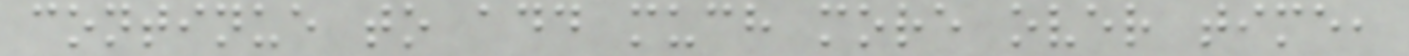continue to add much more over time,
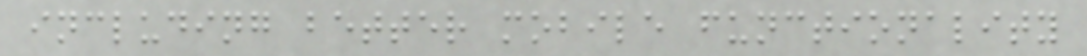including better mobile functionality
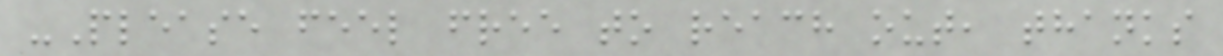-Please feel free to reach out, thanks
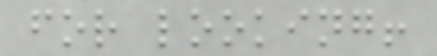for looking!
